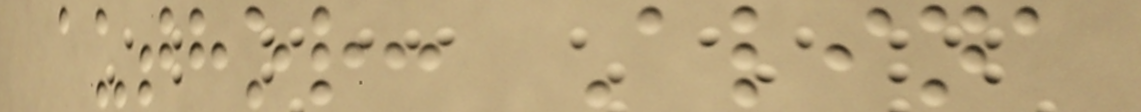author: Alina
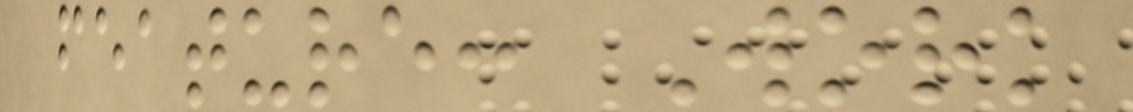feature: Work
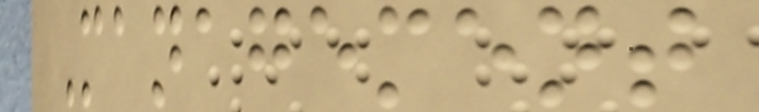Management
